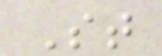St
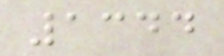1344
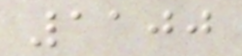1100
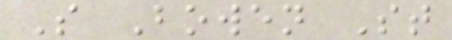S Bowen St
